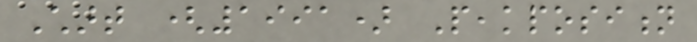Chart (1991) Peakposition
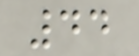44
